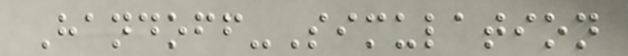Handoff-Simulation
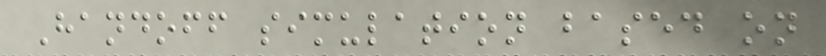Handoff simulation based on
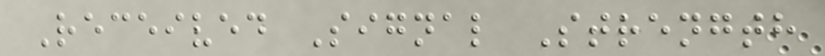Received Signal Strength
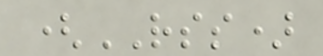(RSS)
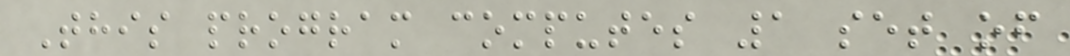This program computes 1 set of
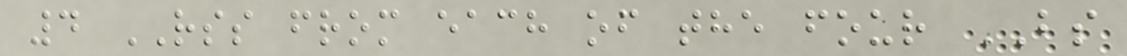4 RSS from each of the four BS
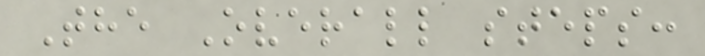The Overall steps:
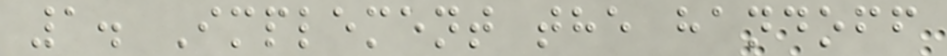1. Implement the handoff
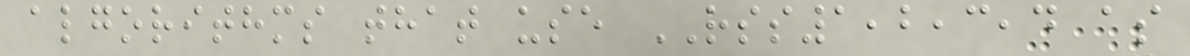algorithms that use RSS1,2,3,4 as
